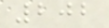202
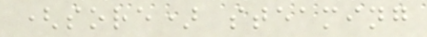(sore) steaming
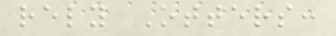rely Otters:
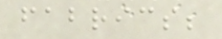fabrics;
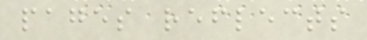pages reflects
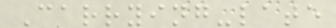Carrying-late
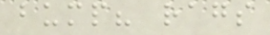bump? rags
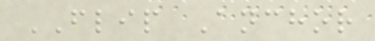FLIP Anchor
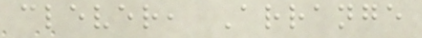clever, Arrange
